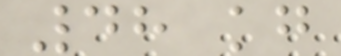48 kg
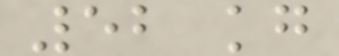52 kg
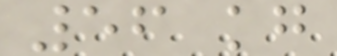56 kg
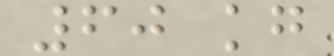60 kg
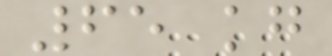65 kg
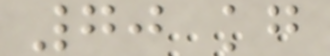70 kg
